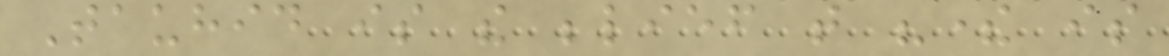Tauhid is the belief that "there is
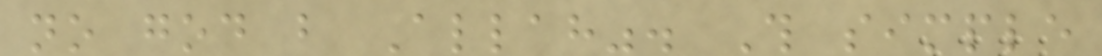no god but Allah". This simple
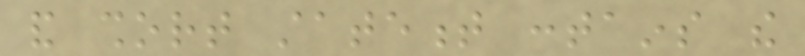and short statement contains the
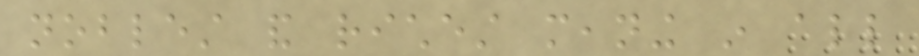noblest and richest meaning in all
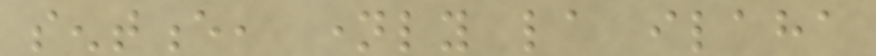sentence, namely la ilaha
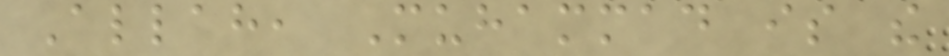Allah, Muhammad is the
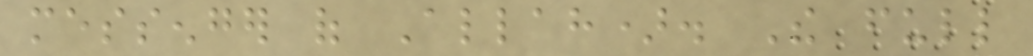messenger of Allah). The full
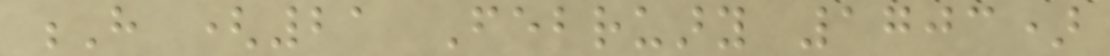H (21 February 1703)
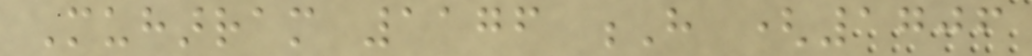Muharram 1176 H (1706
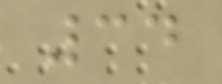34
